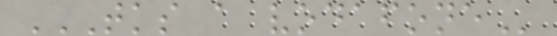TKS A VODAFONE
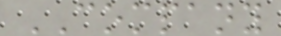COMPANY
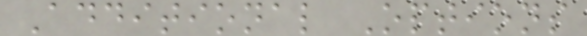Additional Options
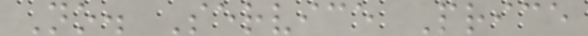No. Service Price
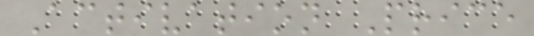Activation Price
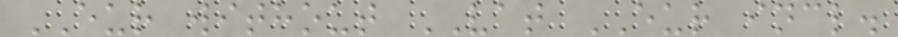EUR without VAT EUR incl.
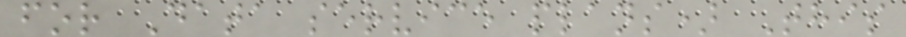for Data service plans) This
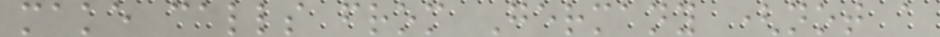make calls from Germany (not a
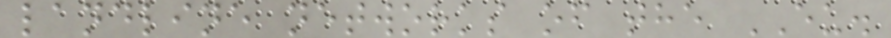landline networks of the EU.
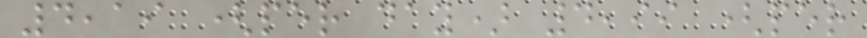4,19 (per day) 4,99 (per
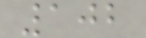102
